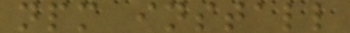npm install
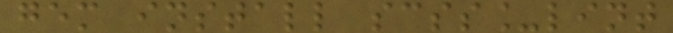gem install scss_lint
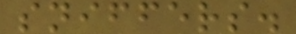sniffers.
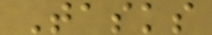Tasks
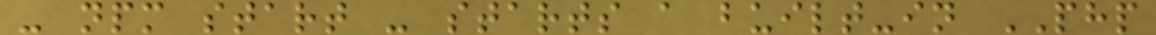- npm start - starts a built-in PHP
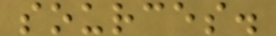sources.
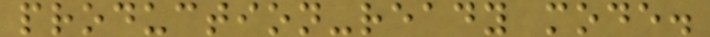production-ready mode.
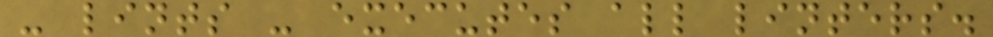- lints - executes all linters.
